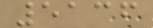5136
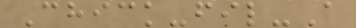Chick-fil-A
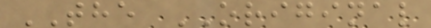THE ORIGINAL
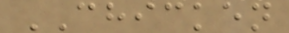CHICKEN
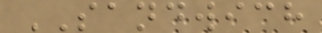SANDWICH
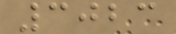3023
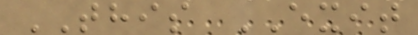THIS EXIT
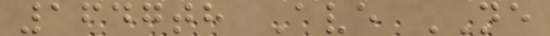1647th Ave NE
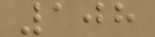108
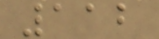112
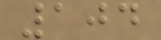104
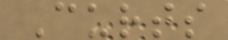Curts
